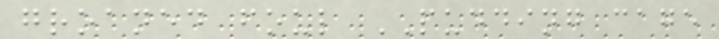groaned foul PUDDING cage
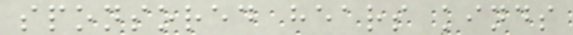sponsored hears kinds
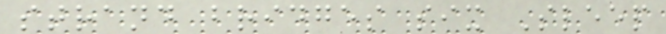strand bridges six Sleep
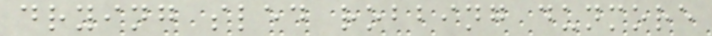drying sled robbing dunmore
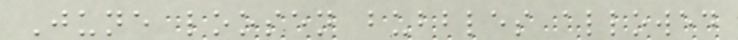June loosen bubbles allowed
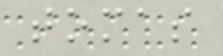tomas
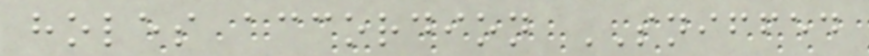holes accordion SNIFFED
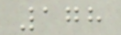178
